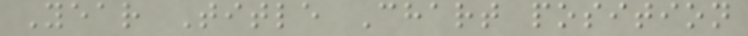Year Title Chart position
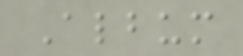Album
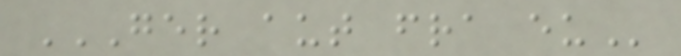GER AUT FRA EU
